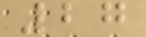27
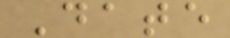Date
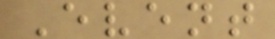Event
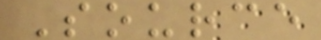Source
